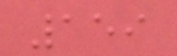159
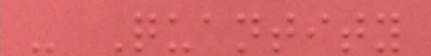- Quantity
